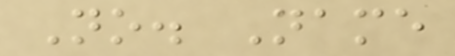No. Name
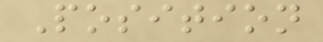Position
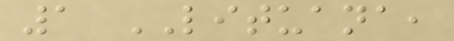1 LITUANA,
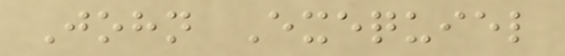John Exequiel
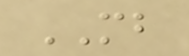MB
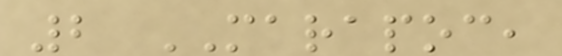2 MARAPOC,
